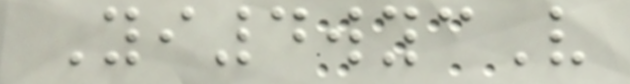Yi4wycV
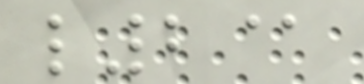l2@
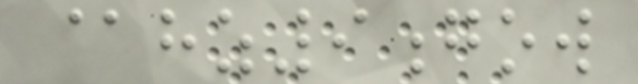@hz9gow
